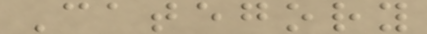Category
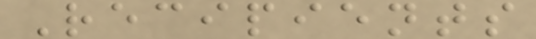Recipients
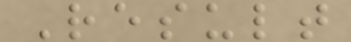Result
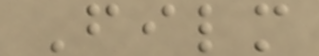Film
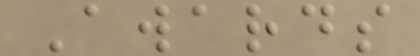Awards
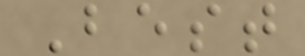Best
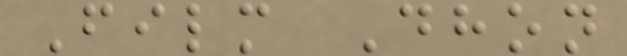Film Dhon
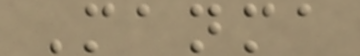Manma
